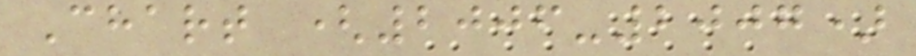Chart (2006-2007)
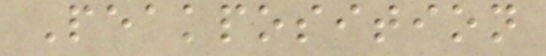Peakposition
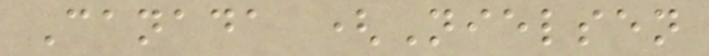Canada (Nielsen
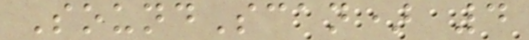SoundScan) 4
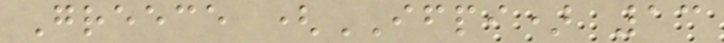Greece (IFPI) 13
